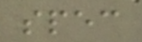spec
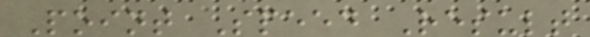Point Speed Result
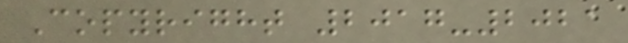Copyright 2017-2021
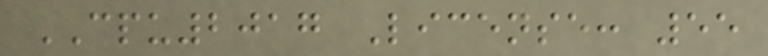CPU2017 License: 55
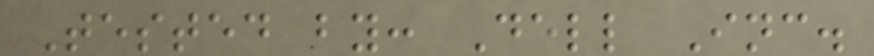Tested by: Dell Inc.
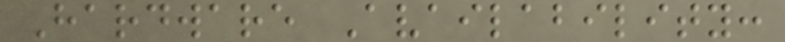Hardware Availability:
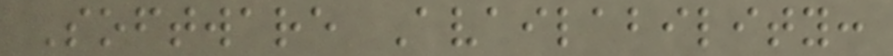Software Availability:
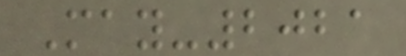May-2021
